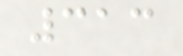313
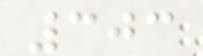303
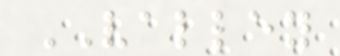VALLEY
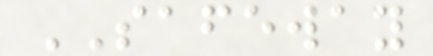SAFEWAY
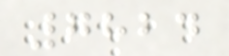7824
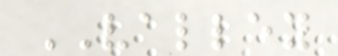VALLEY
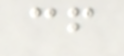cf
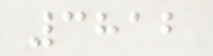3812
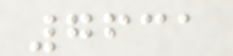7631
